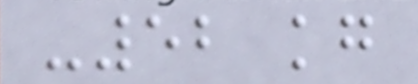-52 kg
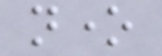none
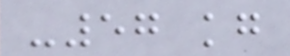-57 kg
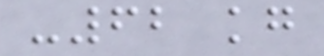-62 kg
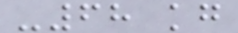-68 kg
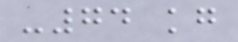-74 kg
